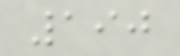190
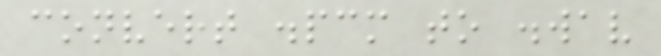convert .pcm to .wav
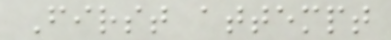First attempt
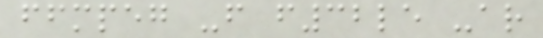ffmpeg -f f32le -ar
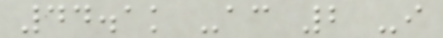44.1k -ac 2 -i
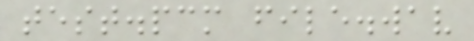test.pcm file.wav
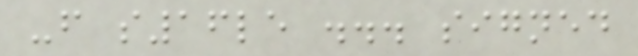-f s16le ... signed
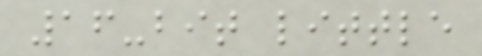16-bit little
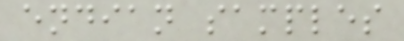endian samples
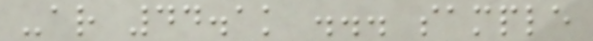-ar 44.1k ... sample
